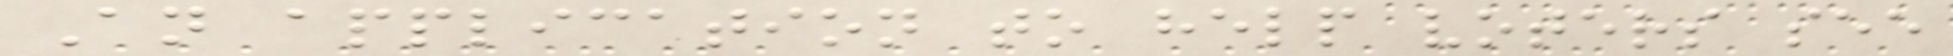An application to help voters see
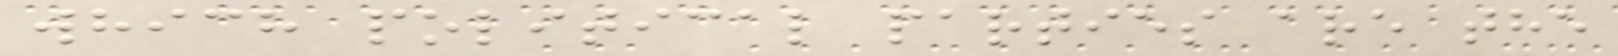which political parties are the
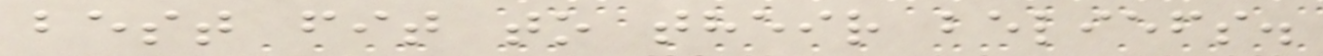best fit to their beliefs.
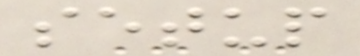setup
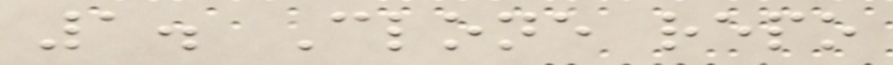1. Clone repo
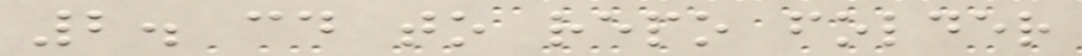2. cd to repo folder
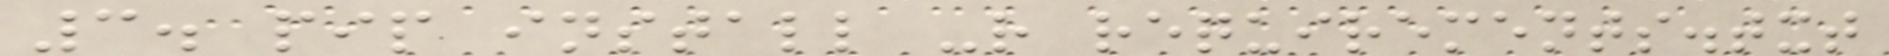3. pip install -r requirements.txt
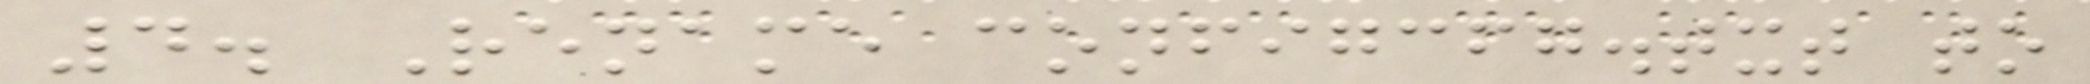4. Rename configcfg.txt to
